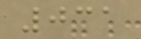031
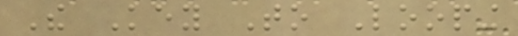The Key To Looping
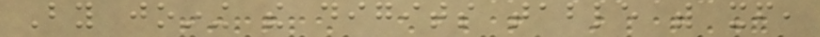By joining the digits table with itself,
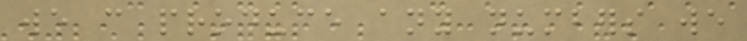we can produce any numbers we
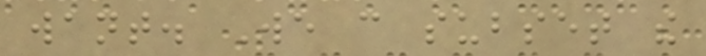want. We can subset the
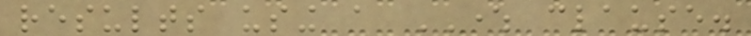results using a WHERE clause.
